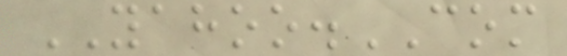YAHOO.COM
